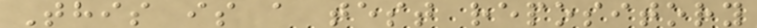This is a test repository
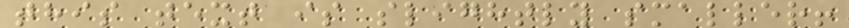this text is slightly smaller!
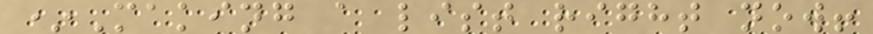*Making a list right now!
